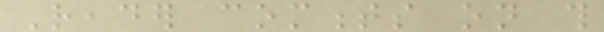Reader comments on this
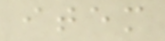item
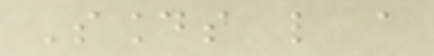Sounds like a
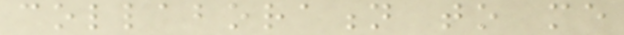collaboration to me
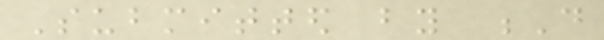Submitted by D
